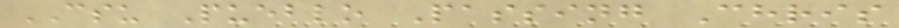CSU Pueblo Passing Chris
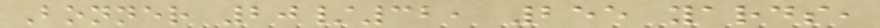Bonner 20/32, 255 yards,
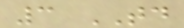3 TD
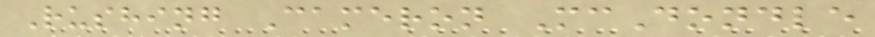Rushing Cameron McDondle
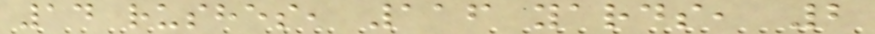14 rushes, 116 yards, 2
